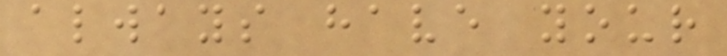always have your
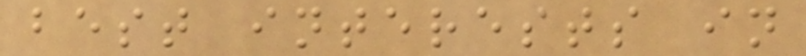best interests in
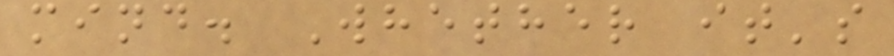mind. Whether it's
